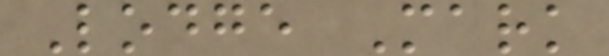Lodge Mark
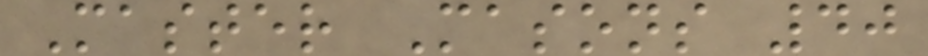Master Masons 40
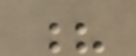?
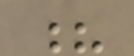?
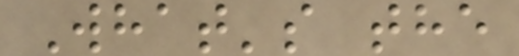What's the
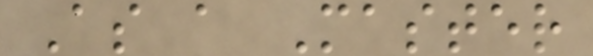As a Master
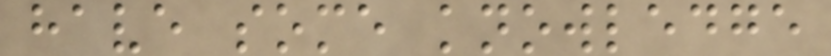have some knowledge
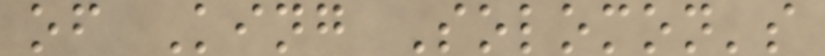of King Solomon's
